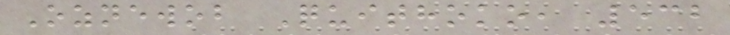Oznewob Quithoko, 532
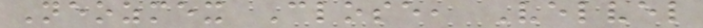Neozmex Close, Velvel
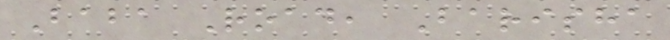Baba Road, Barisha
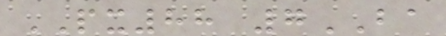PX88 7BA
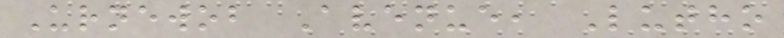Urnewob Avenue, Lutho
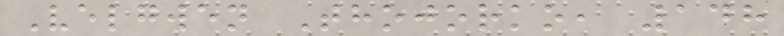Velgwen Thojorko, 148
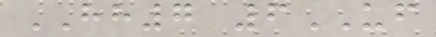HH7 6UF
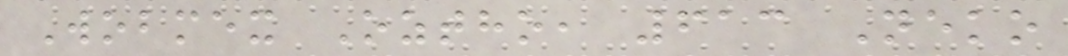Wobmex Oztho, 613 Neko
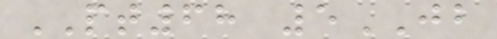PT68 5JB
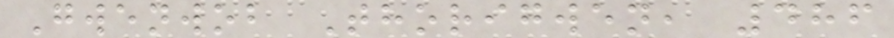Gwenwob Thorigwen, 486
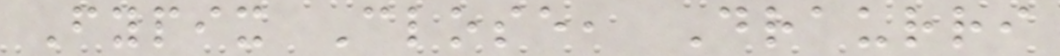Fypix Close, Draurri
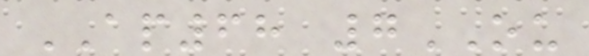AP68 7OU
